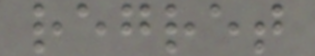regret
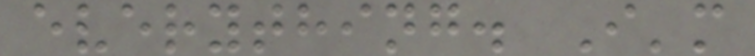everything. I'm
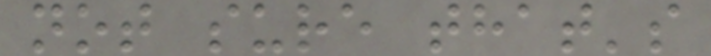not sure that's
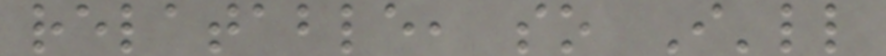relatable, so I'll
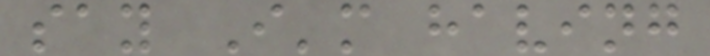say I'm having
